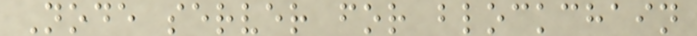Node server for blockchain
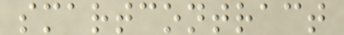smartcontract
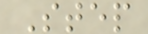Step
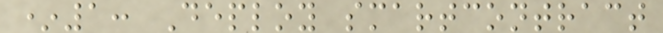*1: Deploy smartcontract
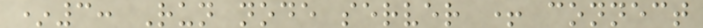*3: Run node server + connect
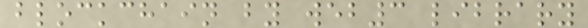blockchain by web3 library
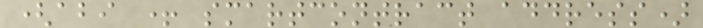(abi + smartcontract address)
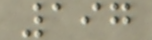197
